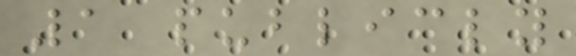1 publicly
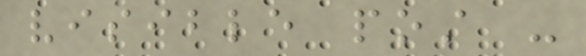visible post -
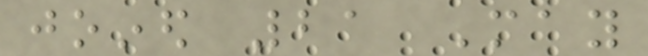joined 21 May
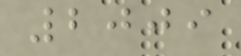2009
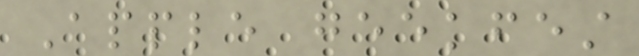Apple geekfest
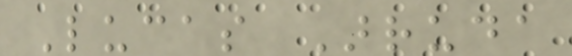Lucas Arruda
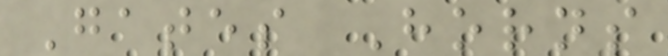Gates Horns
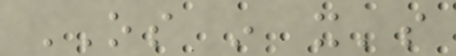OS in it's
